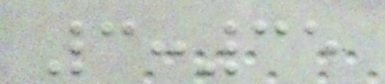3:35
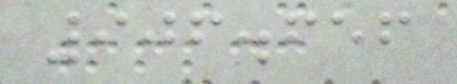906.656
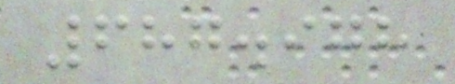687.978
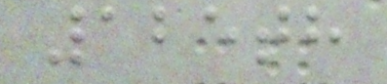125th
